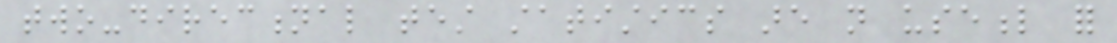two-directional test statistics are not useful for
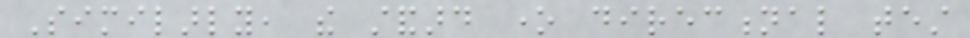Similarly, the standard one directional test
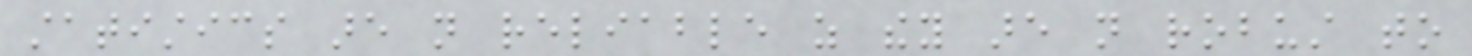statistics are not reliable as they are not robust to
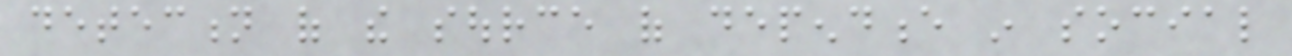detection of the source of dependence in social
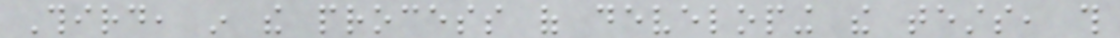Third, in the process of developing the tests, this
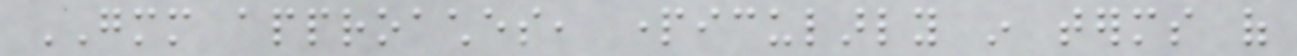GMM approaches, particularly in terms of
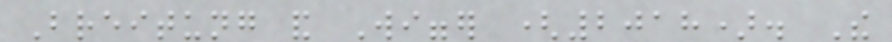Breitung and Wigger (2018). The
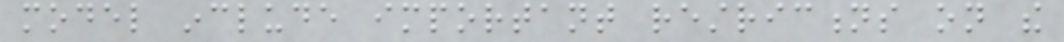model include important restrictions on the
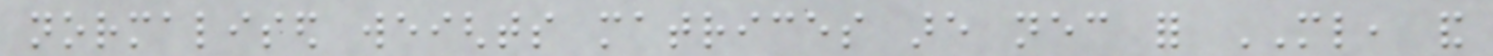normalised weights matrices are necessary for ML, and
